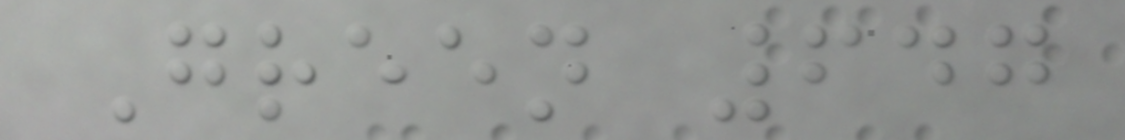Green 647
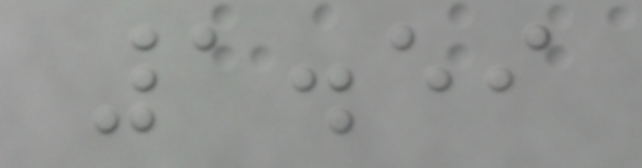1.59
